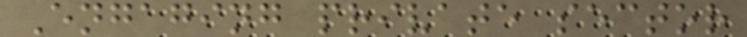Engaging private sector
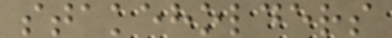stakeholders
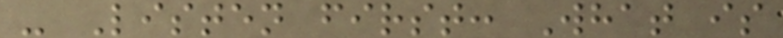- Listen first: What is
